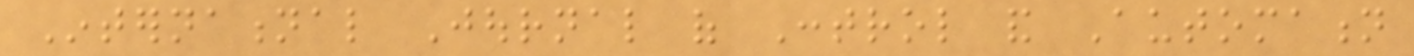International Journal of Control and Automation
